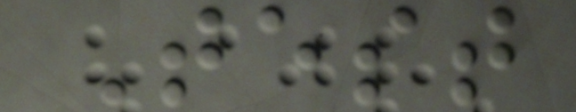Test
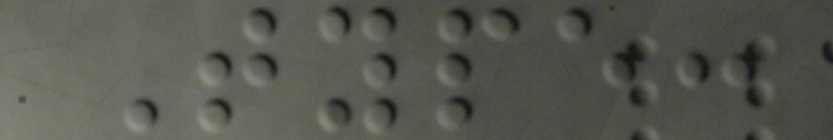Type:
